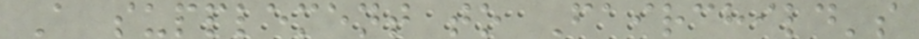A supplement to Fairchild's
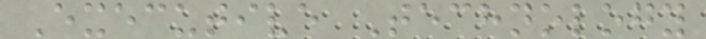Executive Technology
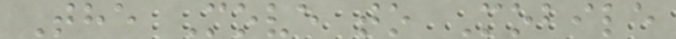The Move to Mobile
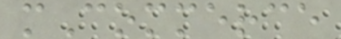mCommerce
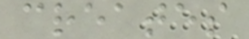creates
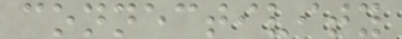connectivity
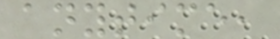anytime,
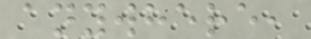anywhere,
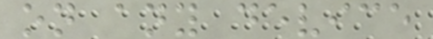on any device
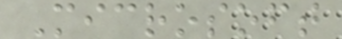Microsoft
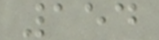154
